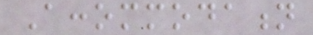Accommodation
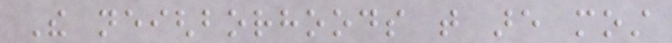The neighborhoods that are most
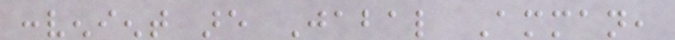convenient are Jabal Amman,
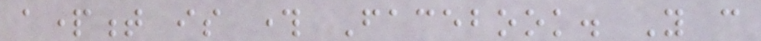apartment is through Facebook. You can
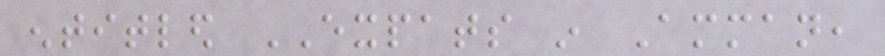entitled EXPATS in Amman,
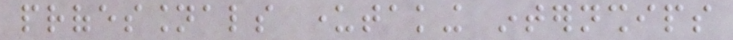professionals undertaking internships
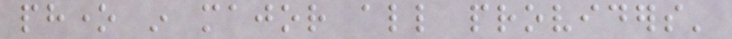phone in major all providers'
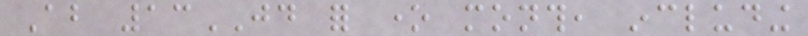About 13JD for one month, including
